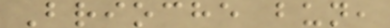Brioche bun,
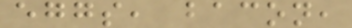eggs, bacon,
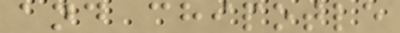and chipotle
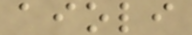aioli
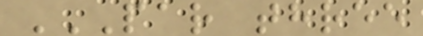PAR THREE
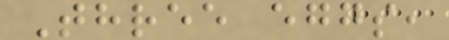Three eggs,
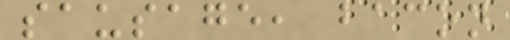sausage, bacon
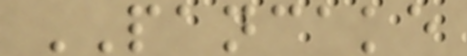PANCAKE
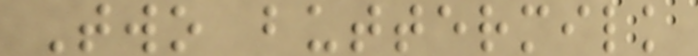Two buttermilk
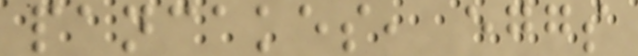pancakes, eggs
